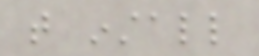that install
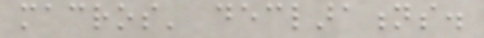macros' declarations.
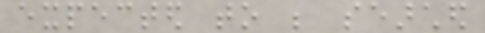expected to be searched
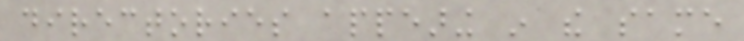directories appearing in the same
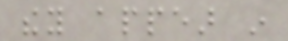they appear in
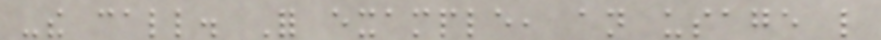-the call. For example, an usage like
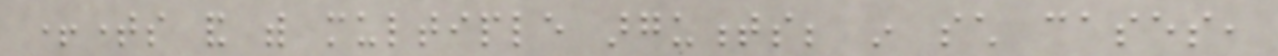+times and with multiple arguments; in such cases,
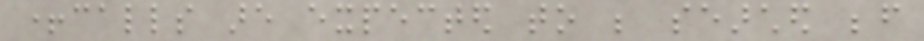+calls are expected to be searched before
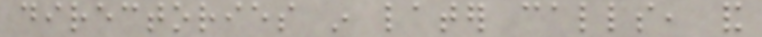directories in later calls, and
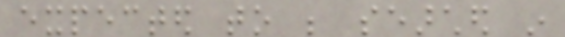expected to be searched in
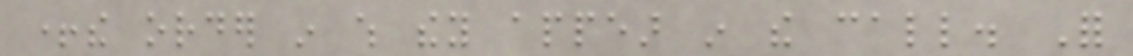+the order in which they appear in the call. For
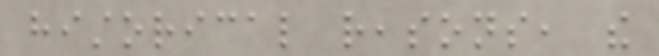historical reasons, the
